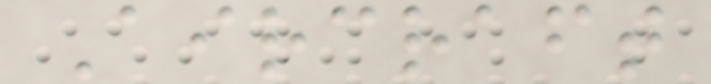Aircraft
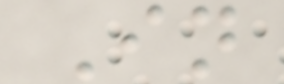In
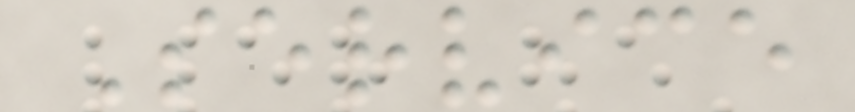Service
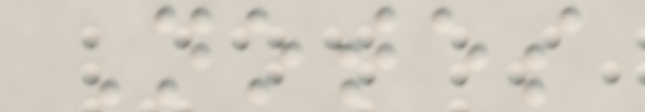Notes
